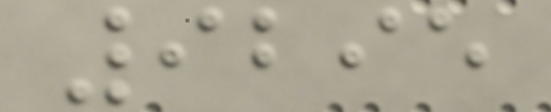9295
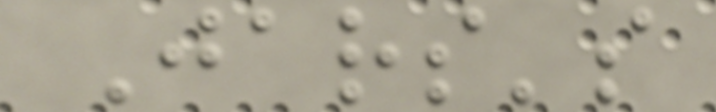Jars's
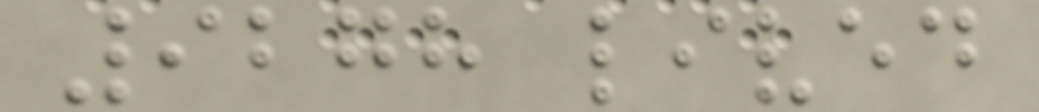9278 lived
